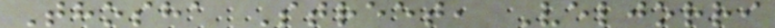Thosha Street, Veljorri
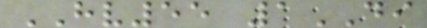HV55 1DI
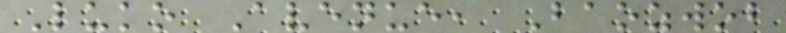Luko Avenue, Baozwob
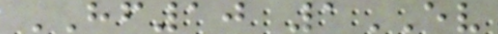HF10 1EV
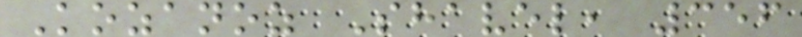Kozanoz Shavel, 356
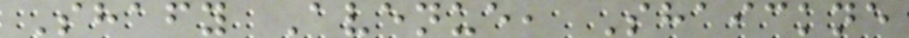Shafy Avenue, Shaickne
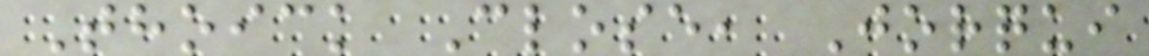Thoick Close, Jorqui
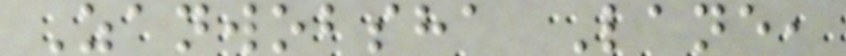Zanwobsha Lane,
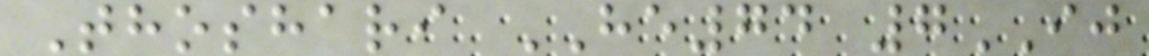Thoshari HE74 7IJ
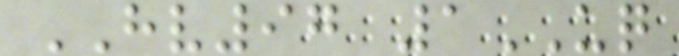HV97 1UQ
